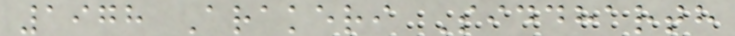1978 Arakeri Siddharth
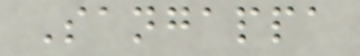Sangappa
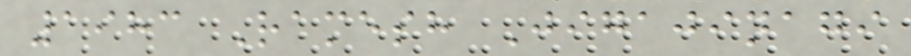1983 Ramesh Jigajinagi
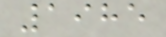1985
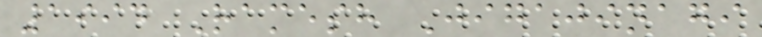1994 Ramesh Jigajinagi
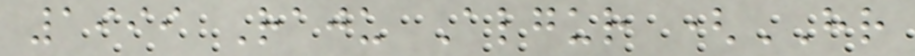1999 Raju Algur (HR
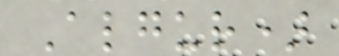Algur)
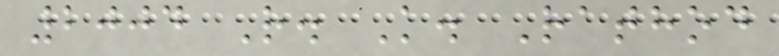2004 R. K. Rathod
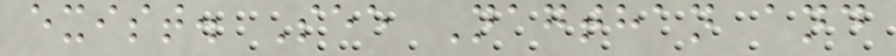exist. See Nagthan and
